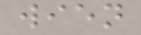wien
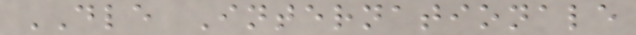DLE Internationale
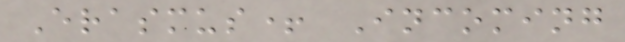Erasmus+ Incoming
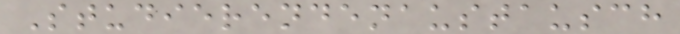Studierendenaustausch
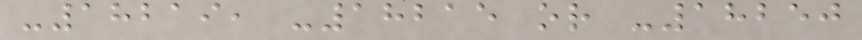-18219, -18215 or -18250
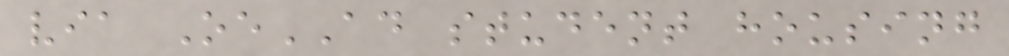via OeAD student housing
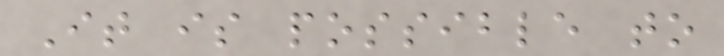It is possible to
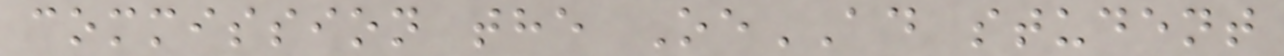commission the OeAD student
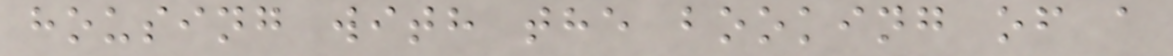housing with the booking of a
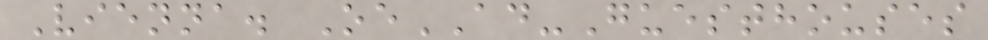Vienna. OeAD-Guesthouses
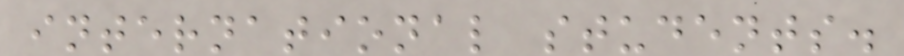international students.
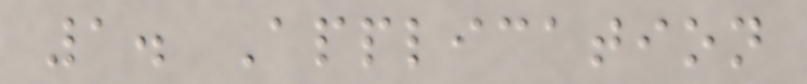1. Application
